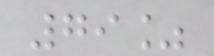79%
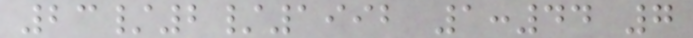23/2/1992 1:44 7
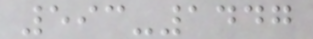593-1447
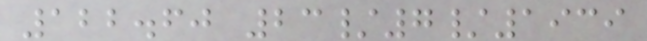122.60 23/7/1939
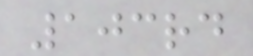103rd
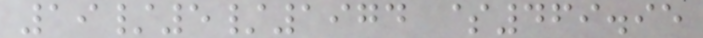19/5/1974 $469.95
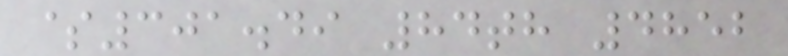$301.49 84th 4852
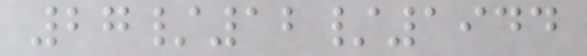27/12/1944
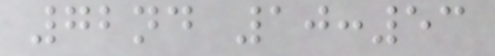72nd 10:53
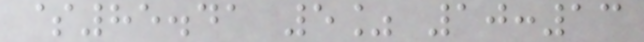$85.41 5% 10:13
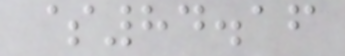$84.16
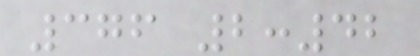376 2:42
